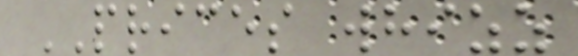PRICES whizz
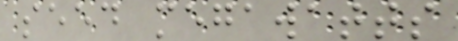seed megawatts
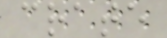crate
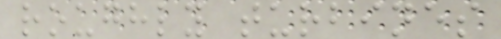roughly turbines
